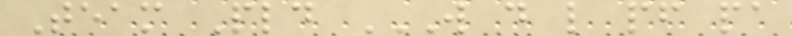Team Pld W D L PF PA
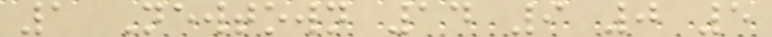1 Newtown 14 9 0 5
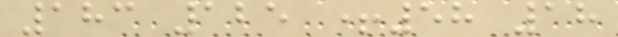183 125 +58 18
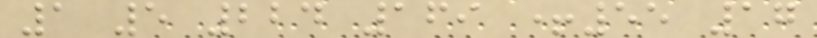1 5 224 169 +55 17
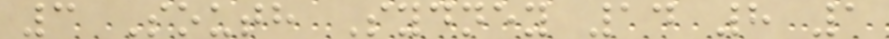3 South Sydney 14 8 1
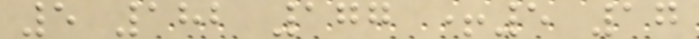5 182 177 +5 17
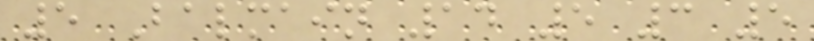5 Balmain 14 5 3 5
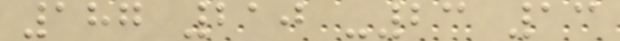187 210 -23 13
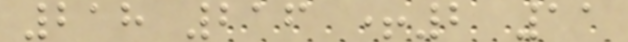218 216 +2 11
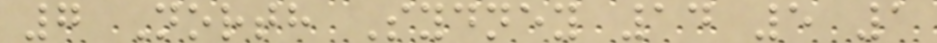7 North Sydney 14 5 1
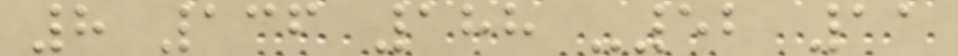8 136 188 -52 11
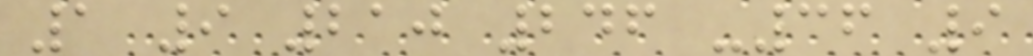1 9 210 246 -36 9
